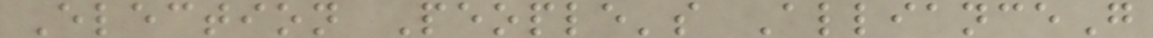Election People's AllianceG
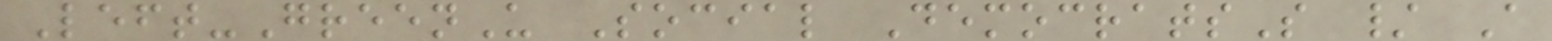Left-GreenU Social DemocratsS / A
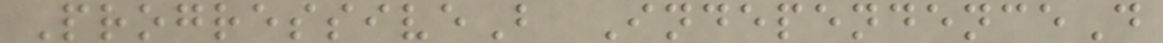ProgressiveB IndependenceD
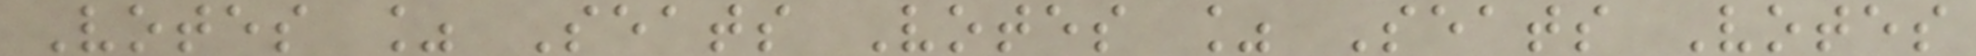Votes % Seats Votes % Seats Votes
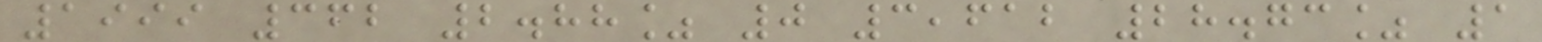1999 362 2.88% 0 3,612 28.73% 1
